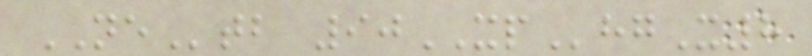NEtb 90XPhgX8
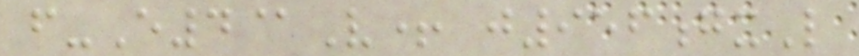f-E4@V+ j956gxL
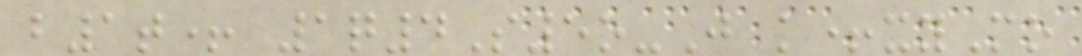b1t+ 1q4S5o-J k+xyMo
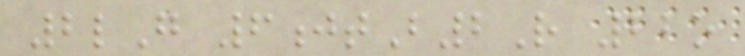2lG 6jtB2R 22o
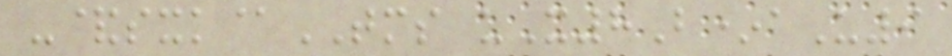-&sxk@TMS uX8B*aU9
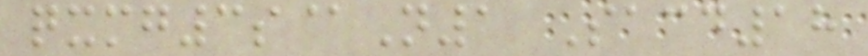qxmg3s@N1 Sacd18
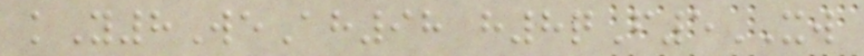kY8WeAh98 h8qF5XW
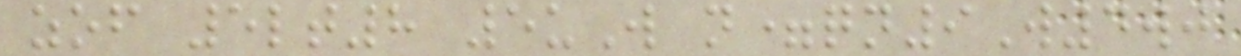zof 5lt8 5uW n=qn9W4wj
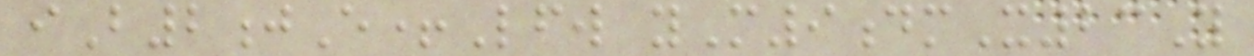iB2jE+Lfw yM9dmX23Y
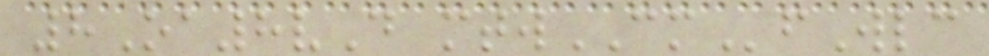8Oa8vD mtwCMfWlc
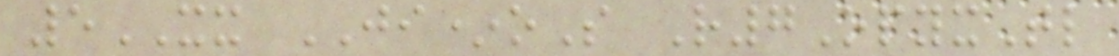5XX JI*oS R7OpyxTl
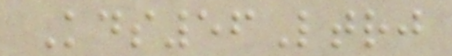Kds56Ltrj
